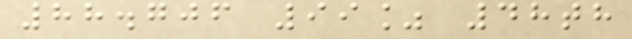88.706 99% 48th
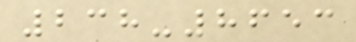238-8653
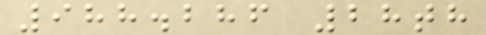988.286 28th
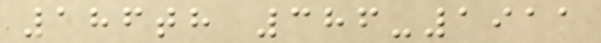186th 386-1911
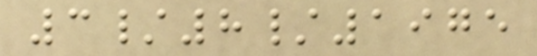3/8/1975
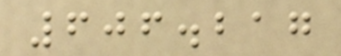606.217
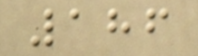186
